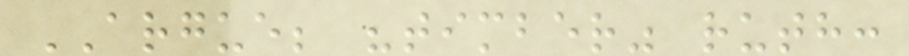ARGUE; "timber" ruth:
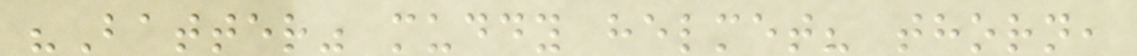"Batter" muddy helmet? thorn,
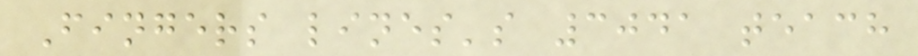Fingers lines's 3041 teach
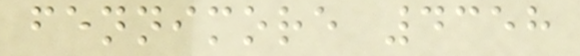fennimore 4358
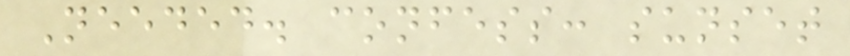Needed. confess: sunset
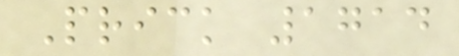Prick 1714
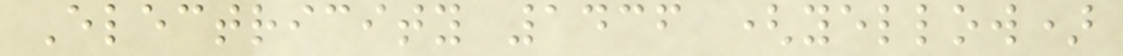Electricity 1436 (yellow)
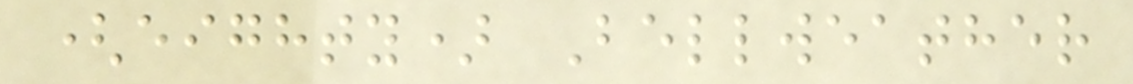(eighty) Bellweather
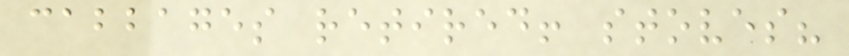cabbages retired! stoves?
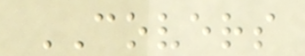COVERS
